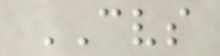CVS
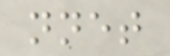nnet
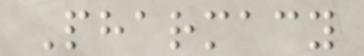Pharmacy
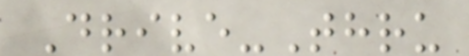Drive-Thru
